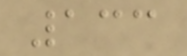133
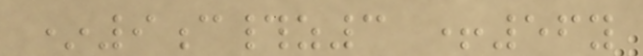*9c#z3 +56y
